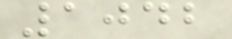1042
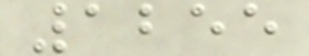1255
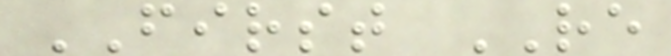FIRST RE
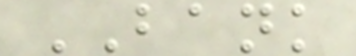BANK
